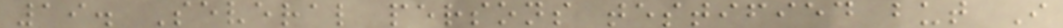19. Several persons testified but I
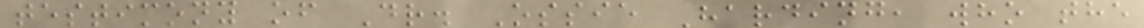testimony of Dr. Ossie Harding, who the
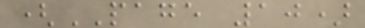(PAGE 10)
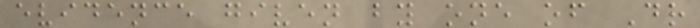evidence given by one of Dr
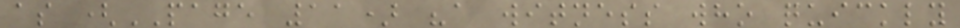as (PAGE 11) "a witness who quickly
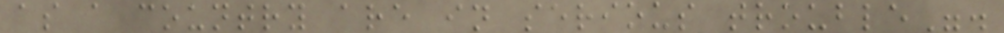as a country are in serious trouble".
